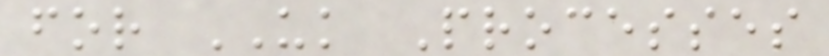for UK Processes
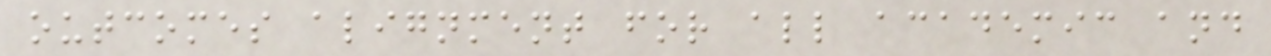outcomes alignment for all academic and
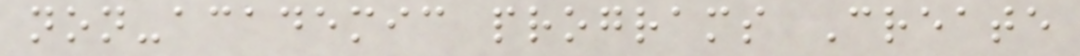non-academic programs Create
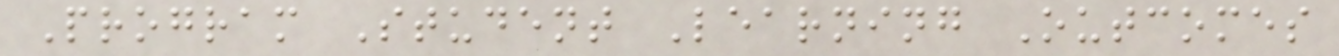Program Student Learning Outcomes
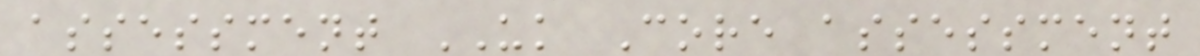assessment UK Core assessment
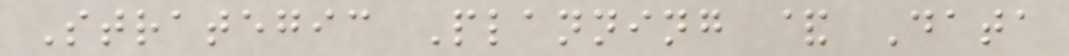Strategic Planning & Data
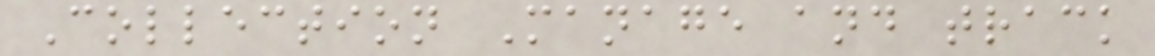Collection Manage and track
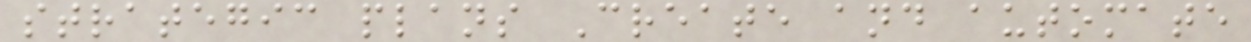strategic plans Create and automate
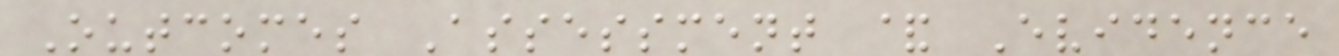Outcomes Assessment & Evidence
